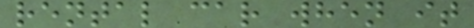rental car when it
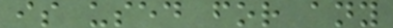is used for any
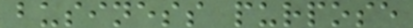business purpose
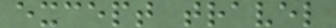except travel
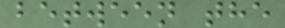between the
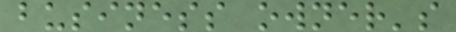business owner's
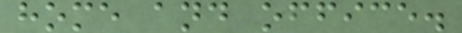home and office.
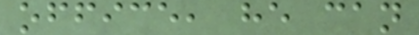office, he can
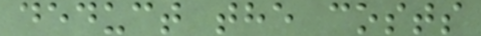deduct the costs
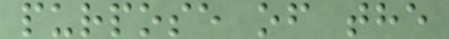purpose of the
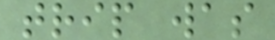trip was
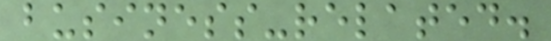business-related.
